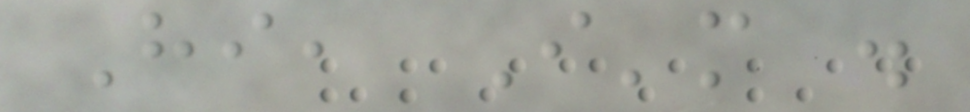Hi, I'm .
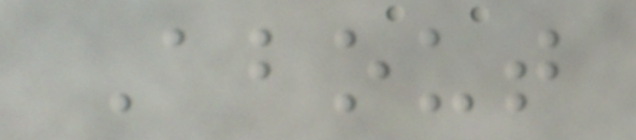About
